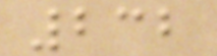232
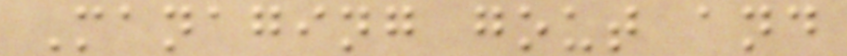Managing gout and
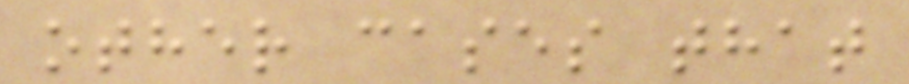other cases that
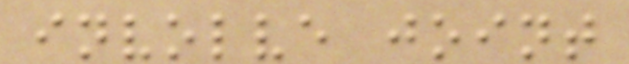involve joint
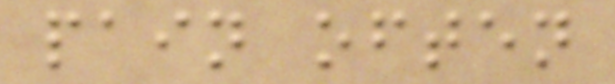pain often
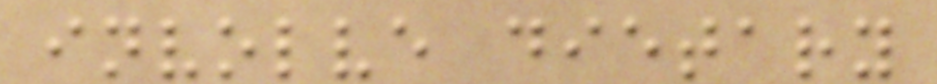involve dietary
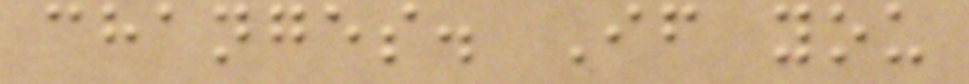changes. If you
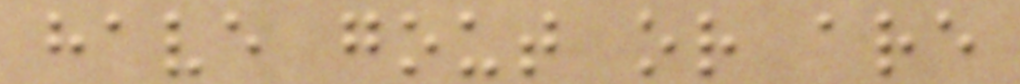have gout or are
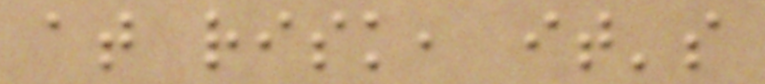at risk, it's
